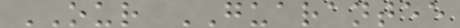OUR GUARANTEE
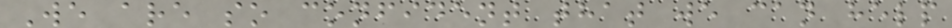We are so confident that we can help
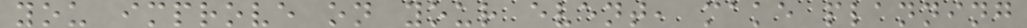you improve on your event, make planning
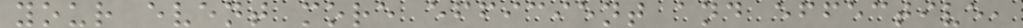your event more efficient and effective,
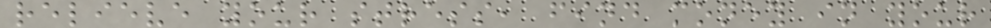relieve your stress, find money in your
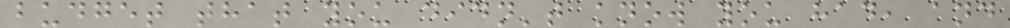budget that you didn't know you had, and
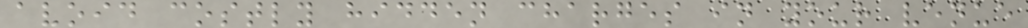avoid costly hidden charges in your venue
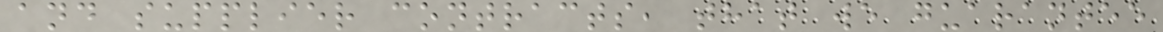and supplier contracts, that we guarantee
